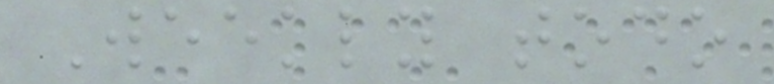Weekly todo
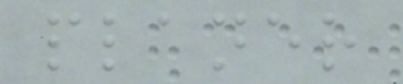planer
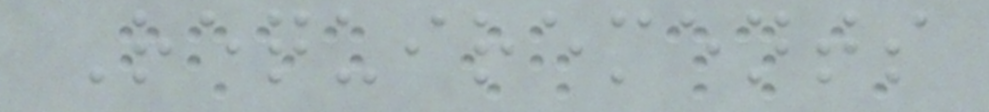Requirements
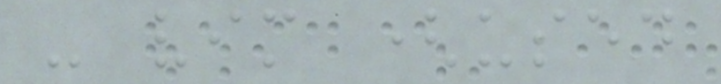- vim (used
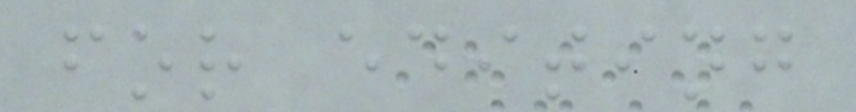for editing
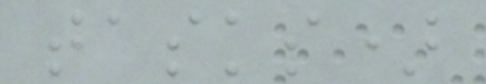tasks)
